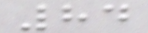84
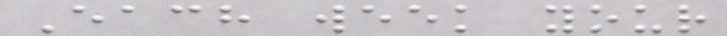Each week your
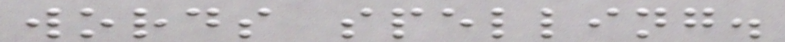words spelling.
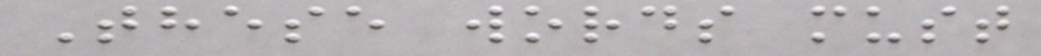These words must
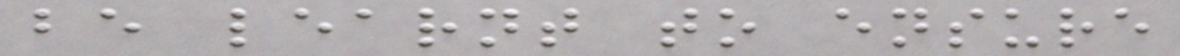be learnt to ensure
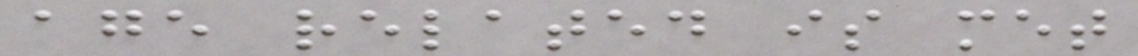age related is met
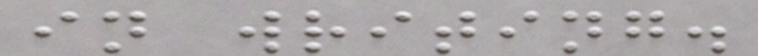in writing.
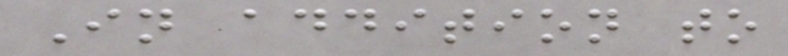In addition to
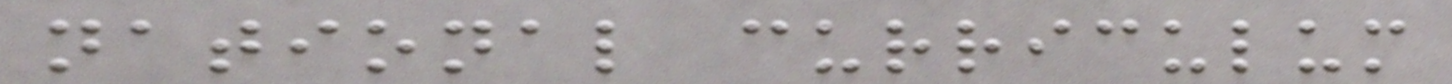national curriculum
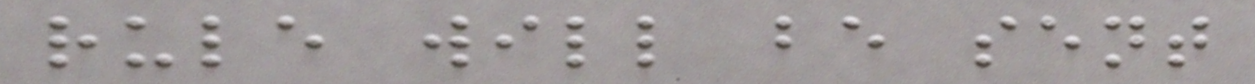rule will be sent
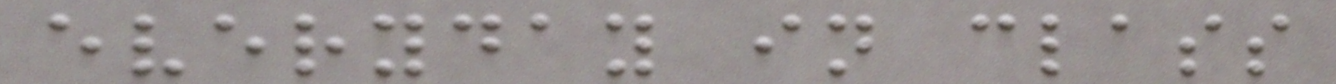everyday in class
